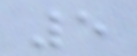5
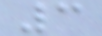3
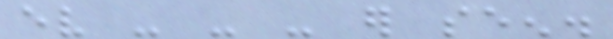ev - - - er seen.
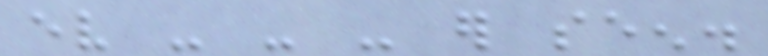ev - - - er seen.
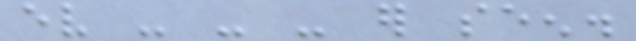ev - - - er seen.
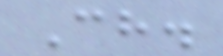Ch.
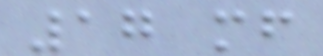17 mf
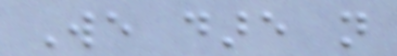We dare not
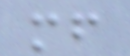mf
